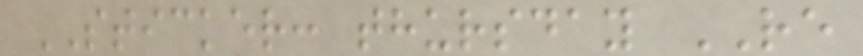STICKER: thursday RE
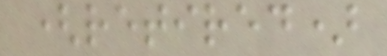(retired)
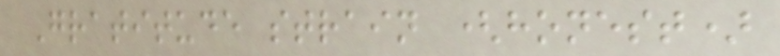Gratitude strain (honest)
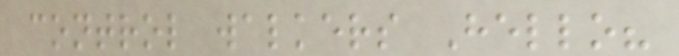control walkers Hello?
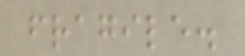fragile.
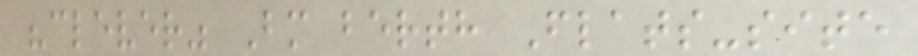"clever" Bm berth Flats-site
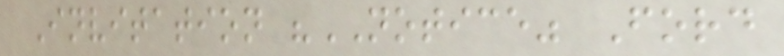Invitation "NOTICE" Ford
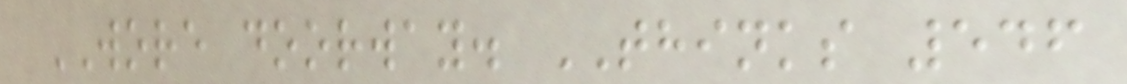WORE doorway. THINKS 546
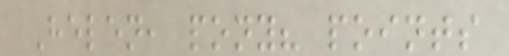Helen, pony? points
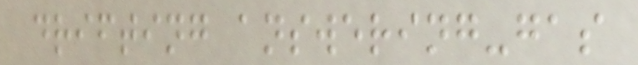drifting answering-gas
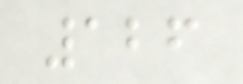126
